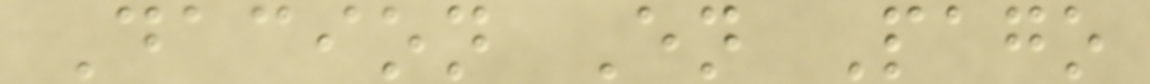Dacion En Pago
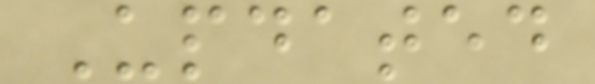Updated
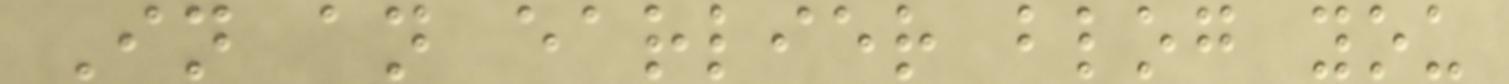In an earlier blog you
